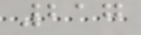217
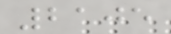2105
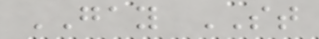GAY ST
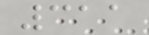311
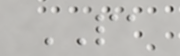PA
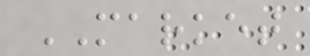MARKET
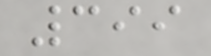399
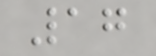17
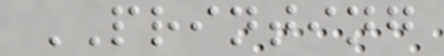PRINTING
